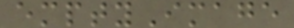emptyImage
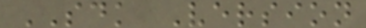SDK Version
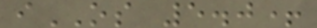iOS 5.0+
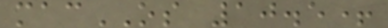macOS 10.5+
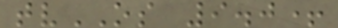tvOS 9.0+
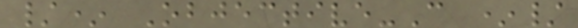/* Objective-C */
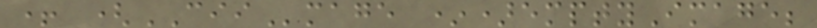+ (CIImage *)emptyImage;
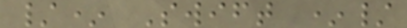/* Swift */
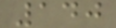140
